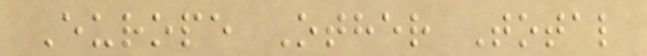Europe Other Total
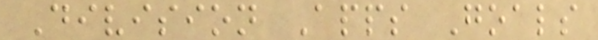Division Apps Goals
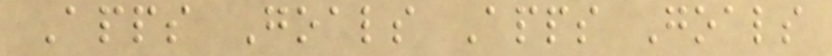Apps Goals Apps Goals
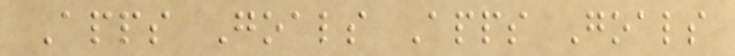Apps Goals Apps Goals
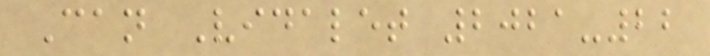Can Vidalet 2021-22
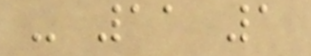- 11 1
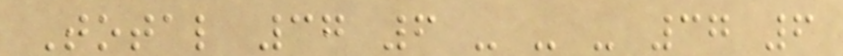Total 37 6 - - - 37 6
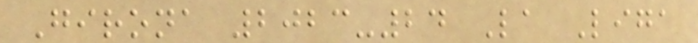Girona 2023-24 La Liga
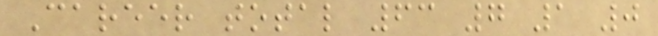Career total 63 7 1 0
